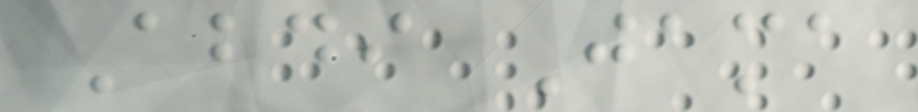Abdi Jama
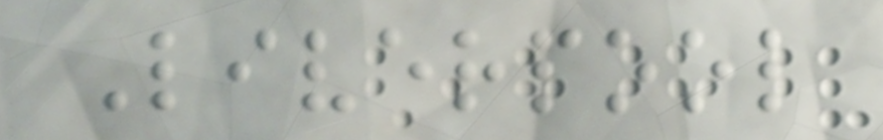Liverpool
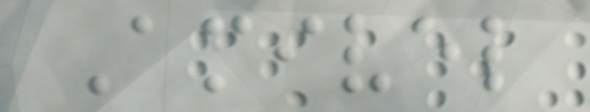Amivel
